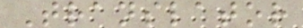Translator
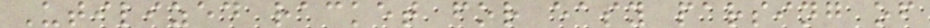Utilized racket for easy parsing of
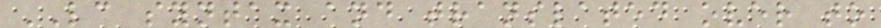LC syntax and translated over to
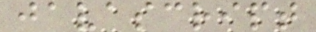javascript
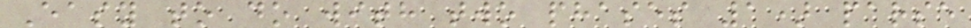Easy to do with two phases 1) parse
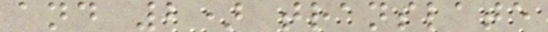and 2) translate
